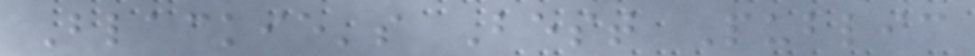Blackie's Best Public
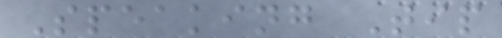Speaking Tip
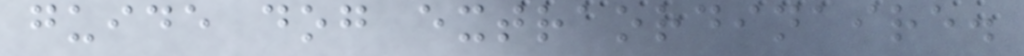guide dog extraordinaire.
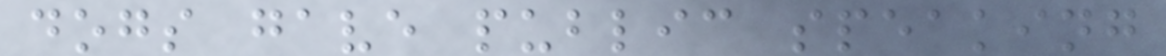dogs gave public speaking
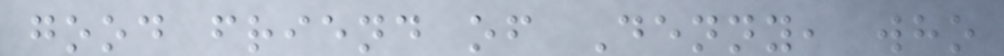good friend of Denny, who
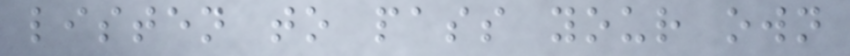listen to pass your own
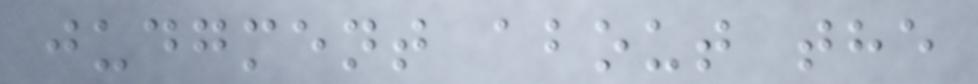judgment about the
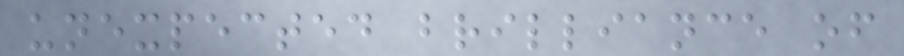unexpected brilliance of
